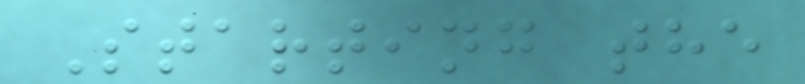Starting the
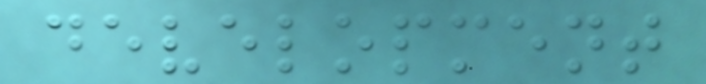development
